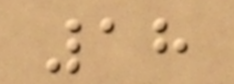18
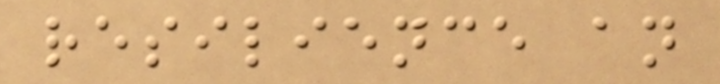resilience an
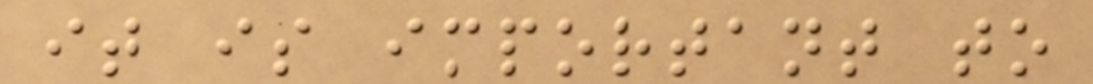it is important to
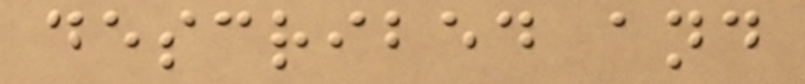described and
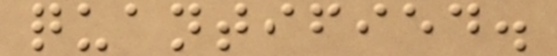quantified.
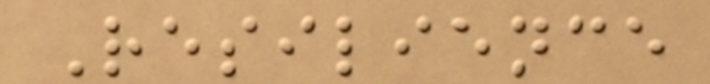Resilience
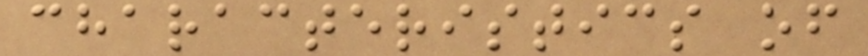characteristics of
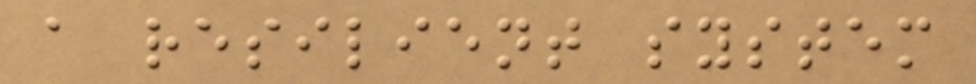a resilient system
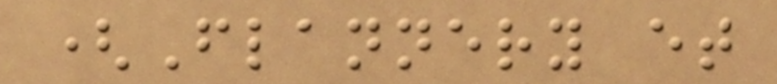(Flannery et
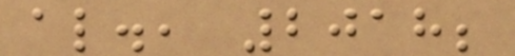al., 2018;
